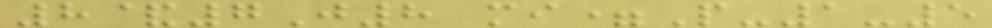8&7J8 mi=P-1-5
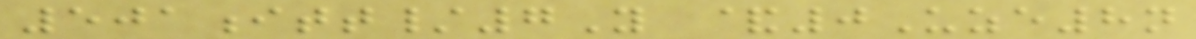501itt/7Y &0Uze8n
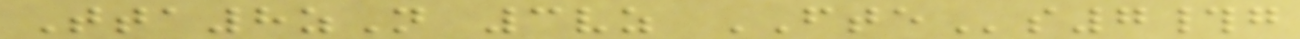Tta8zN 3vz FTEs7#g
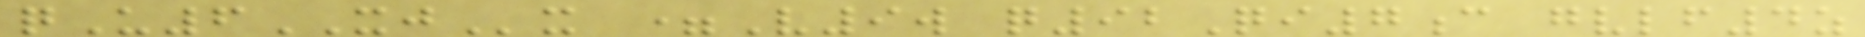qU6XJx =V9w q92Qi7c gvlf4z
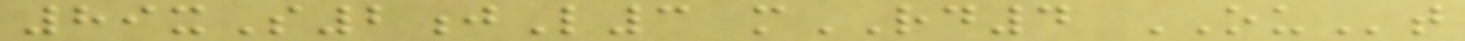89xS2jL3 mRD4 OUt
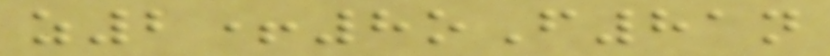z2+8oF81n
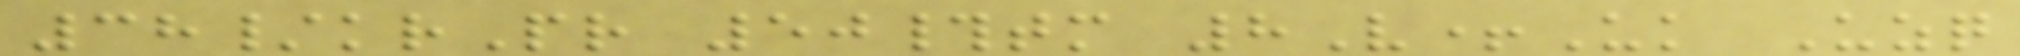38/krPr 50#tm 8V+Uk Uzq
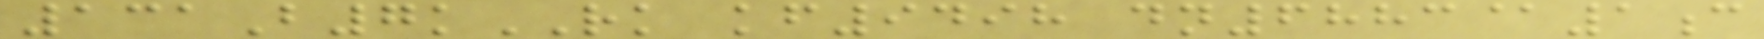131B7kRK kf9498 dn6883@1c
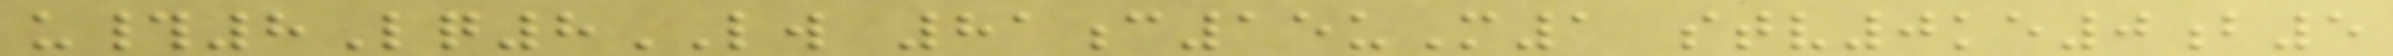u#8Lq8LW 81c15uM1 stv0ke0b5
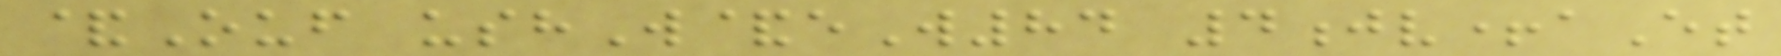&Ouf ushW&eW84 4jv+aEt
